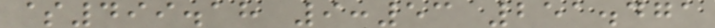$499.18 9:53 251.471
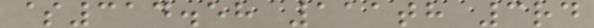$314.58 111th 3rd
